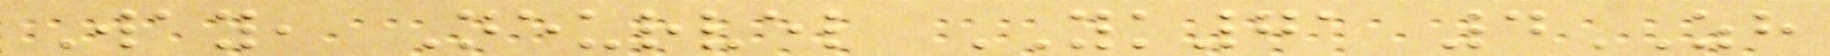Way, Neurvel YK71 4ZH
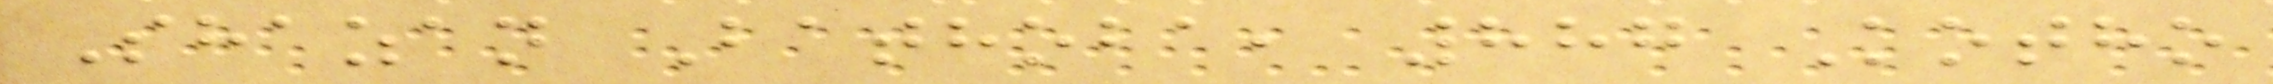Shazan Bathoba, 887 Kotho
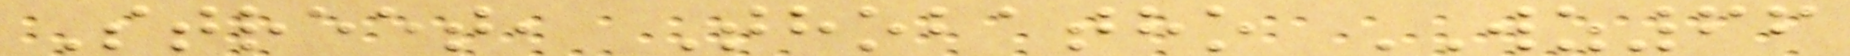Street, Thobatho WZ66
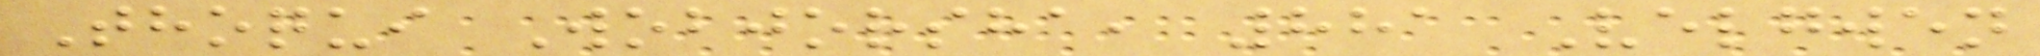Thoqui Wobjorsha, 881 Velgwen
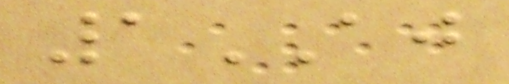1AJ
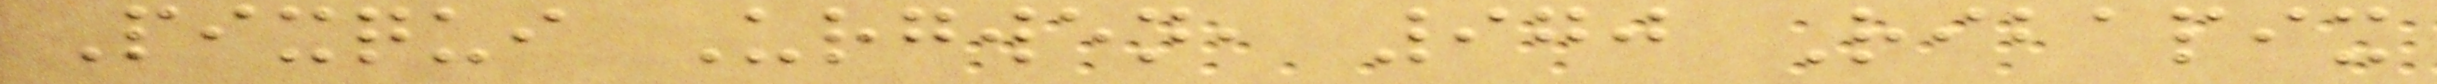Pixqui Urgwen, 970 Ribapix
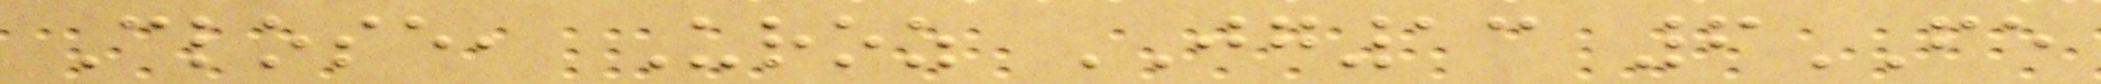Close, Uroz JG13 6FE
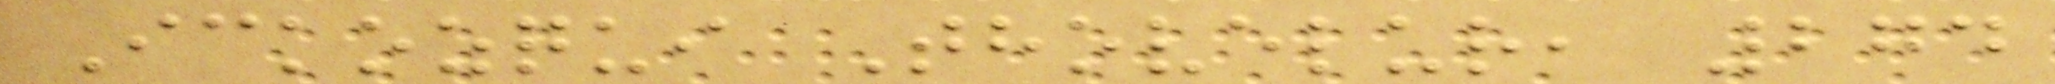Ickozqui Thovelur, 274
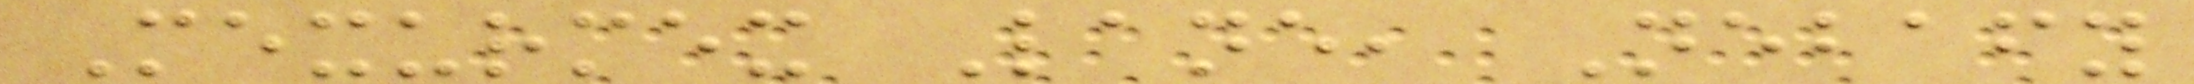Mexurmex Lane, Nebafy
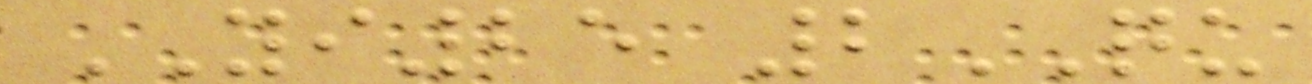YI25 2QU
